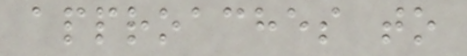approaches to
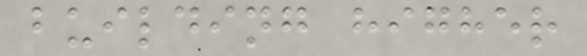building higher
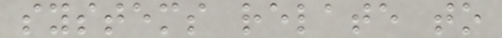systems relate to
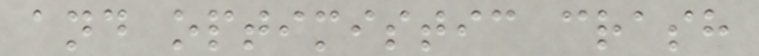and optimistic crash
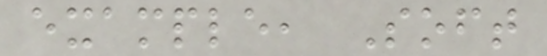example, Soft
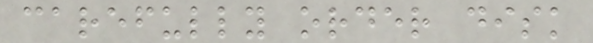carefully order disk
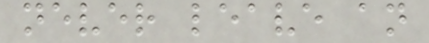never leave an
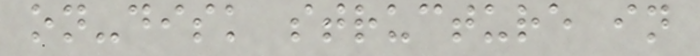on-disk structure in
